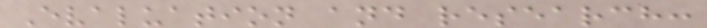Evaluation and research:
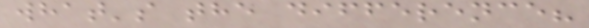what's the difference?
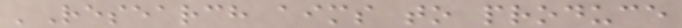'Research aims to produce
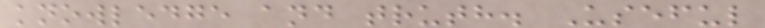knowledge and truth. Useful
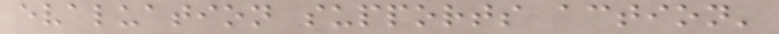evaluation supports action'
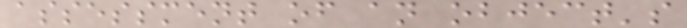assessment of an object's
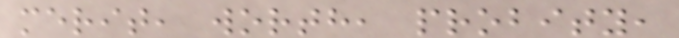merit, worth, probity,
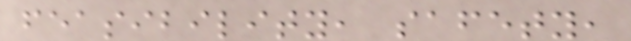feasibility, safety,
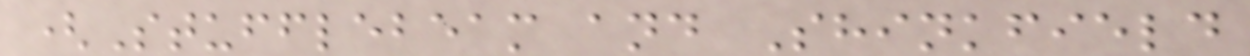(Stufflebeam and Shinkfield
